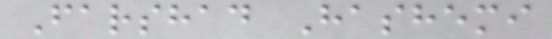Farshad Hashemi
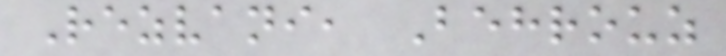Rezvani, Behrouz
